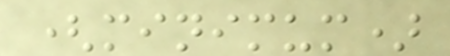(minimum)
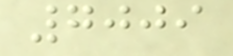7009
